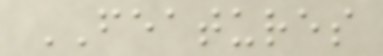FEATURES
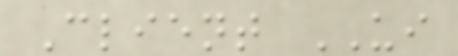Client UI
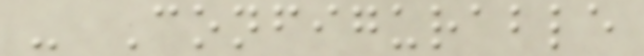- Configurable
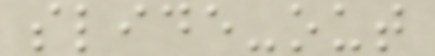slide-out
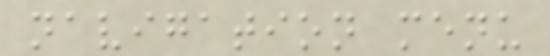navigation menu
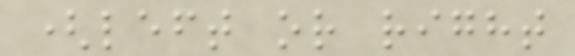(left or right
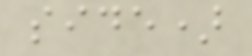side)
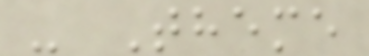- Theme
